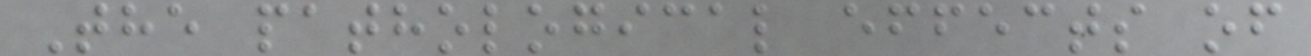The pathological effects of
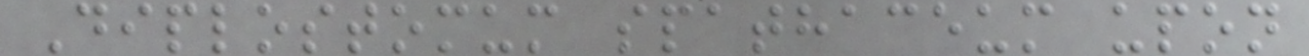Diplostomum spathaceum upon
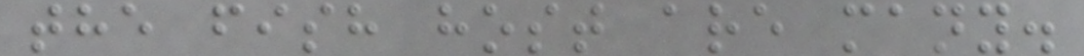the fish host are many.
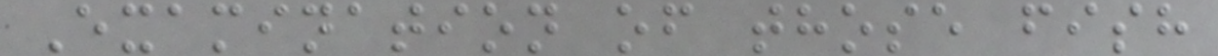Examination of those fish
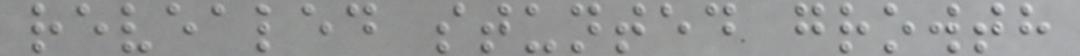revealed stunted growth
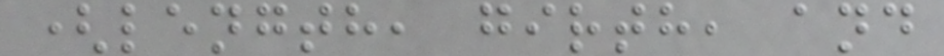(length, girth, and
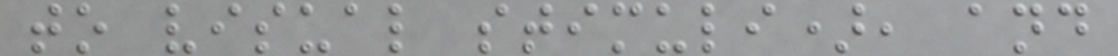to visual stimuli), and
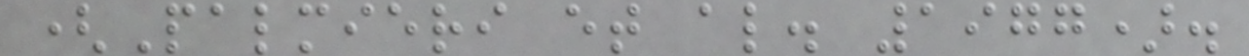(Palmieri et al. 1977).
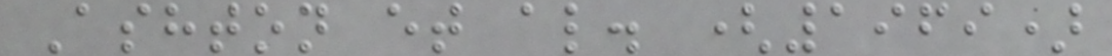Ashton et al. (1969)
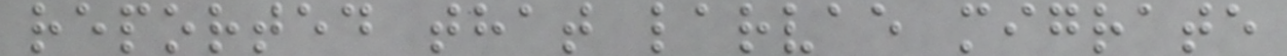reported that larvae migrate
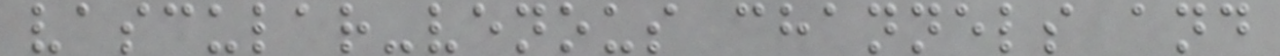vascular-venous channels and
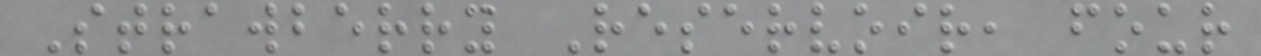Strawberry Reservoir, four
